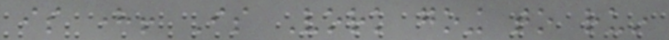is here! Is Vork going to ruin
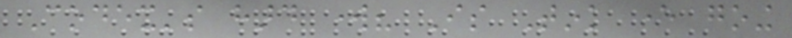Codex's hard work? Is Tink ever going
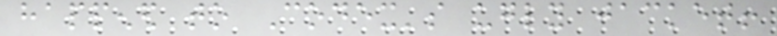happened to Codex's ugly jacket!
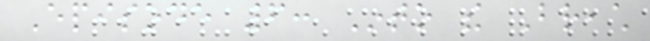Episode 6: Into the Breach
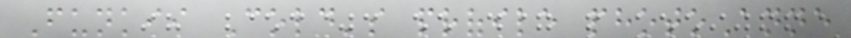Funkii Cold's profile photoAnne
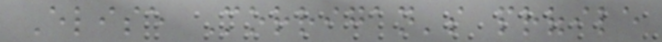Elise Morrigan's profile
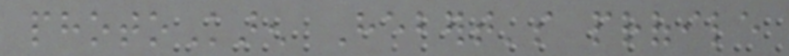photoKaren Hebert's profile
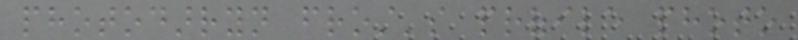photodarryn frost's profile photo
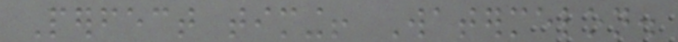Perfect timing! Watermelon.
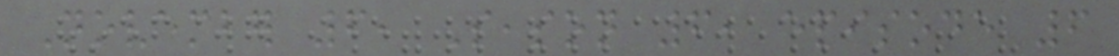November 6, Season 6, episode 6
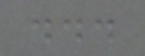...
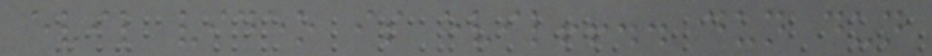evil video is evil!!.. dun dun
